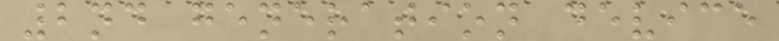2nd generation device
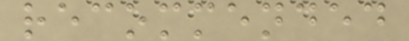recommended
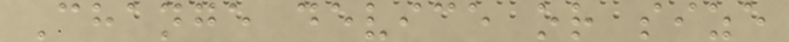Change device or size
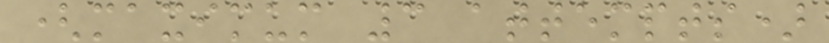(maximum 3 attempts)
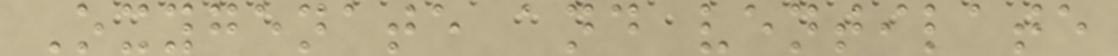Oxygenate and ventilate
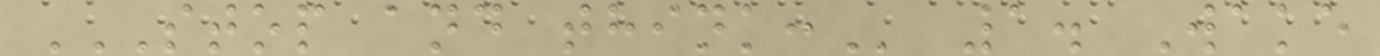STOP AND THINK: 1. Wake
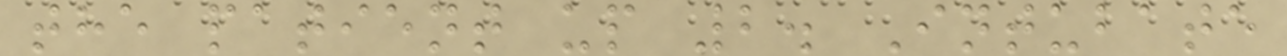the patient up 2. Intubate
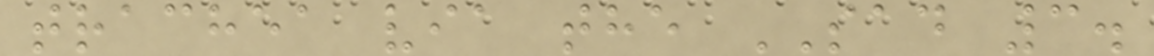trachea via the SAD 3.
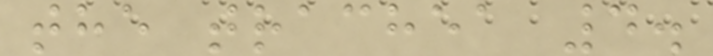the trachea 4.
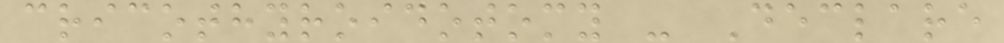cricothyroidotomy - Declare
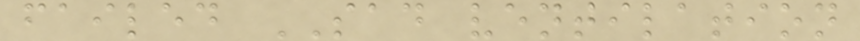failed SAD ventilation
